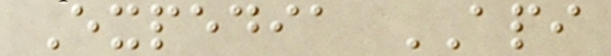Expedia API
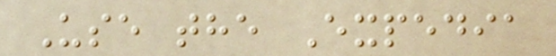Use the Expedia
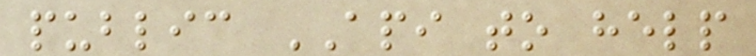public API to help
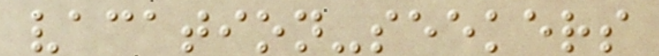vacation-seekers
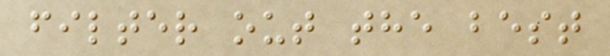filter out the best
